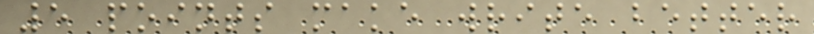5 points make write better
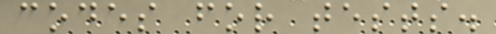codes for tests.
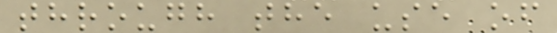through the use of
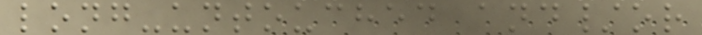long-untouched and/or
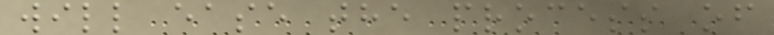will ease the process of
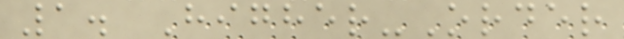1. Higher-Order
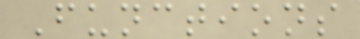Functions
